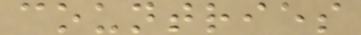countries
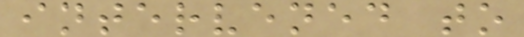intervened to
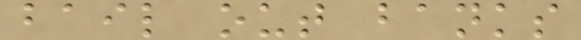bail out banks
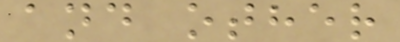and other
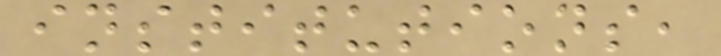institutions,
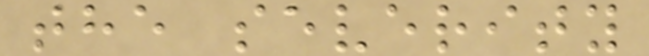the severity
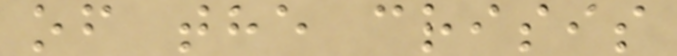of the crisis
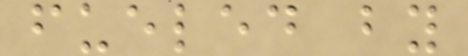fueled by
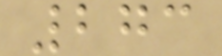273
